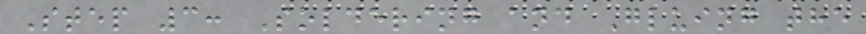Step 3: Soldering and Gluing the
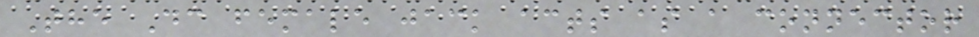The Dc female jack acts as a connector
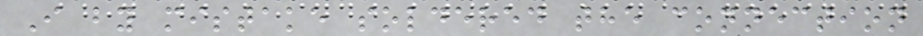I by mistake soldered the connection
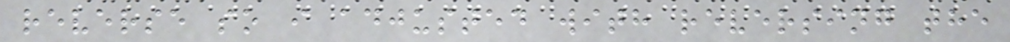reverse so i adjusted with reversing the
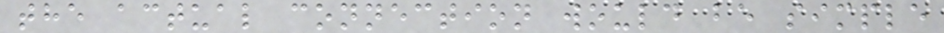the actual connection would be simple
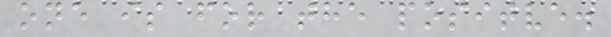one is for the positve.
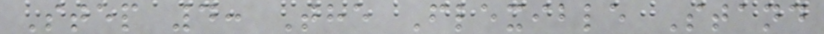Step 4: The Flexible Stand
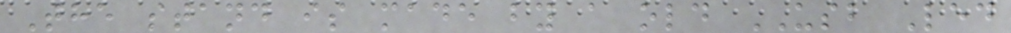The stand is made by a old USB Led
